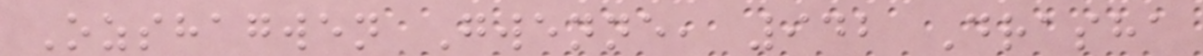Ozshagwen Gwenne, 942 Drasha
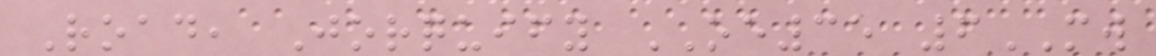Road, Jorquify OE35 6MW
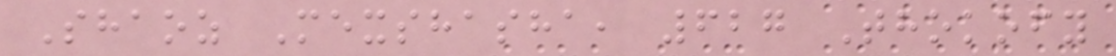Shaoz Mexshasha, 627 Thokofy
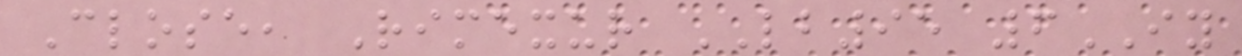Close, Rimexur LB95 6IY
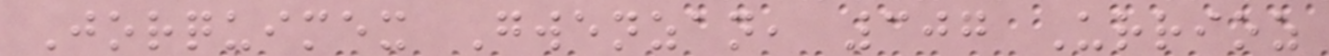Jorquimex Gwenzan, 307 Urrioz
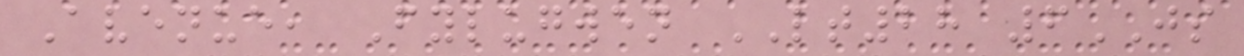Avenue, Fylugwen LT28 6JS
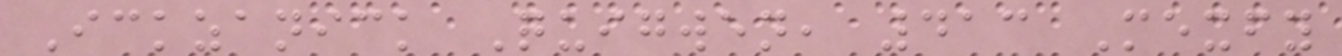Ickzanick Quigwen, 413 Mexfy
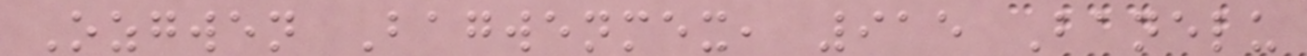Ozgwen Bagwenmex, 915 Banelu
